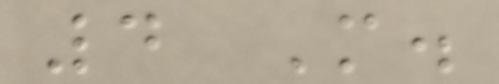4 M.
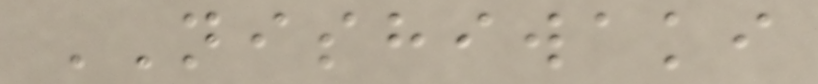NISHIWAKI
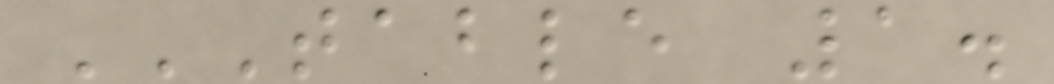TABLE 1.
